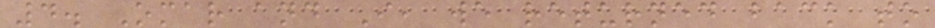4. Omar and I, we returned back to
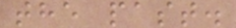the past.
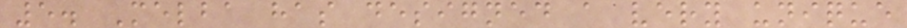5. Melba has designed a very unique
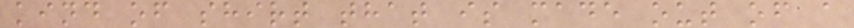kind of shirt that is made out of a
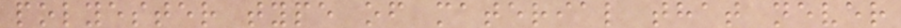polyester type of material that never
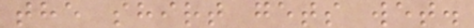the shirt gets wet.
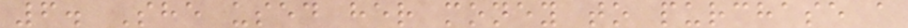6. She used her money to purchase a
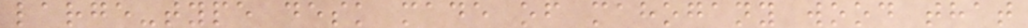large-type desk made of mahogany wood that
